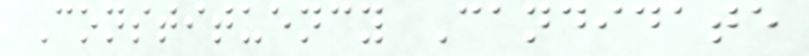Constituency Candidate
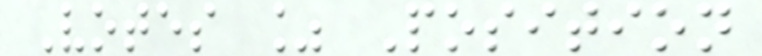Votes % Position
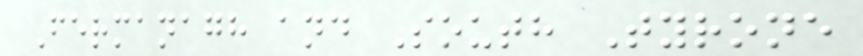Fermanagh and South Tyrone
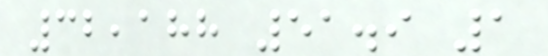32,188 51.9 1
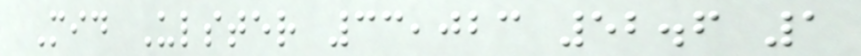Mid Ulster 33,023 52.6 1
